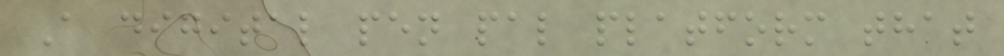A digital pen pal platform that
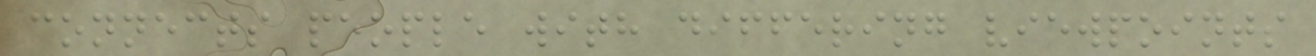connects people with differing viewpoints
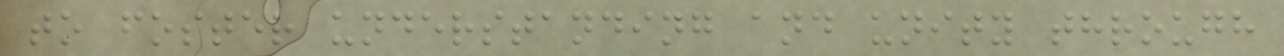to foster understanding and unity through
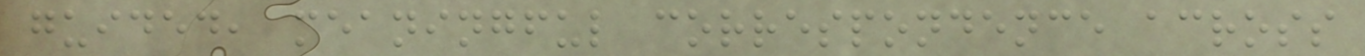guided, meaningful correspondence across
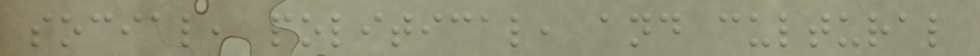social, political, and cultural
